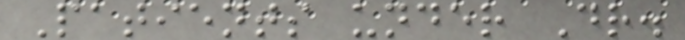Patients under Dr.
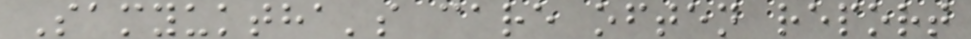Samyuktha's care often report
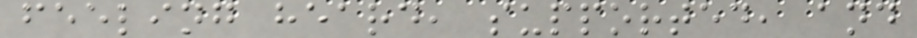feeling heard, supported, and
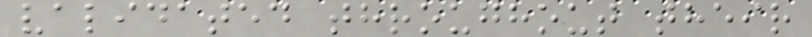validated throughout their
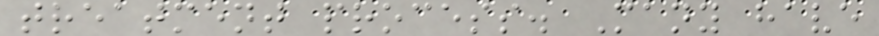treatment process. Many have
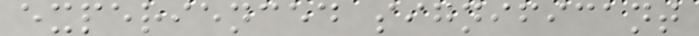experienced significant
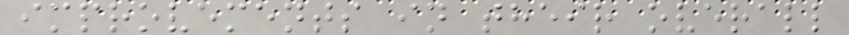improvements in their overall
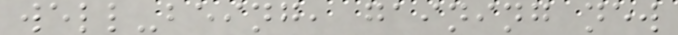well-being, gaining new
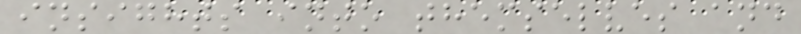insights into themselves and
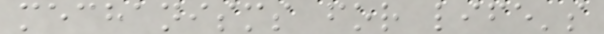mechanisms for life's
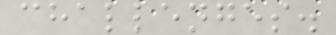challenges.
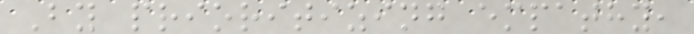By prioritizing empathy,
